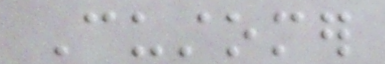Customer
